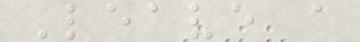Leave a
